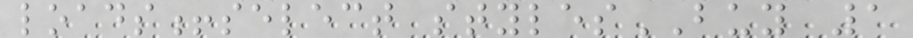loads!select stylesBUY 1
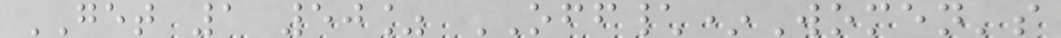GET 1 50% OFF\*Women's
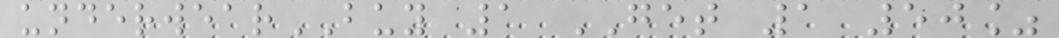underwearBUY 1 GET 1 50%
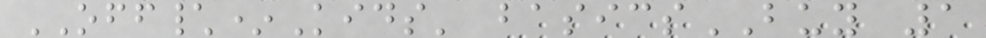OFF\*Kids' basicsBUY 1
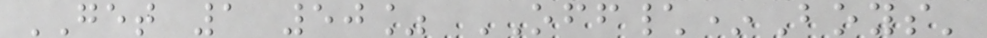GET 1 50% OFF\*Boys'
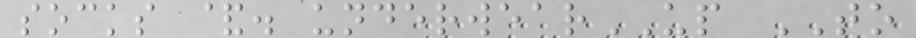socks &. underwearUP TO
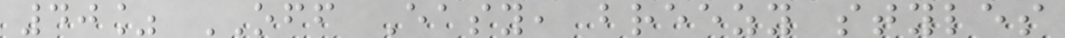40% OFF Easy, breezy styles
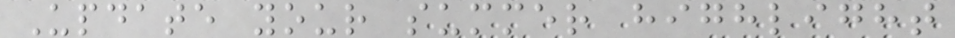Update your summer highlight
